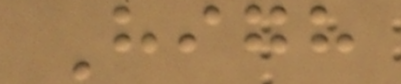High
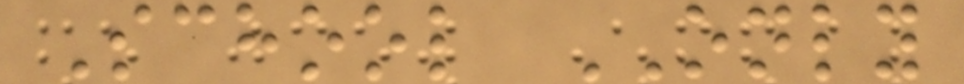School ONLY
